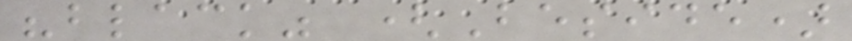"black" (Beside)
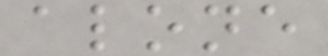alone
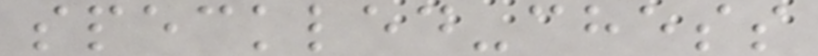speckled-chess
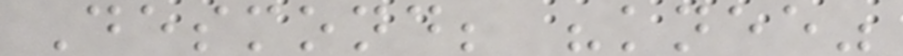Desmond; "knee"
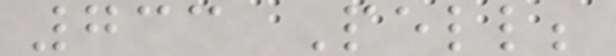733 Pell;
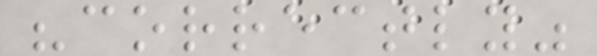"correctly"
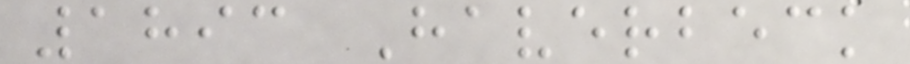1893 Haverbeck
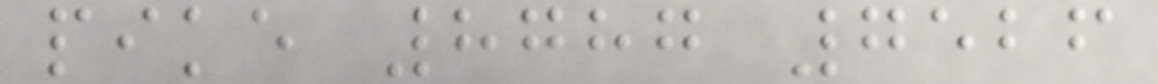pike 8787 7526
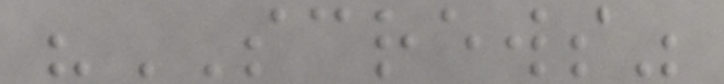"SCREWS"
